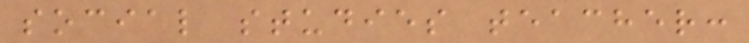social studies teacher:
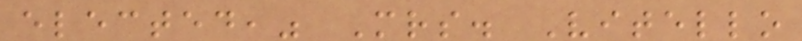elected," Mrs. Vitello
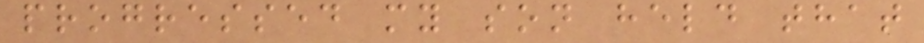progressed my son held that
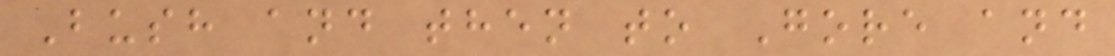Bush and then to Gore and
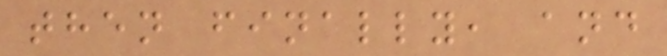then finally, and
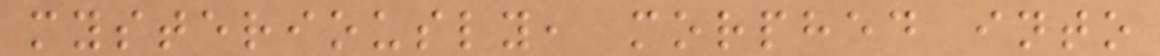mysteriously, morphed into
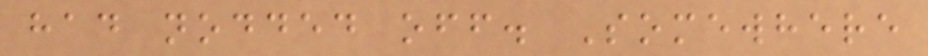had nodded off. Somewhere
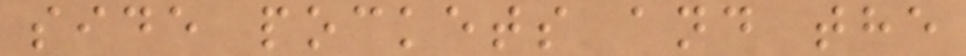side pockets and the
